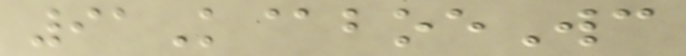91K@boeWc
